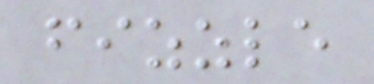fizzle
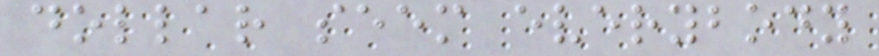dollar seem everybody
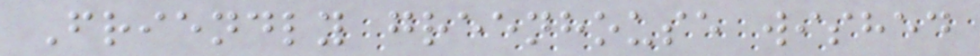Friendly greenhouse wished
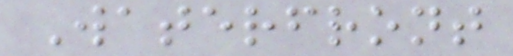Waterfront
